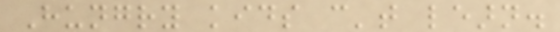Hungry kids can't learn.
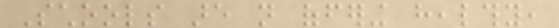Schools are not offering healthy,
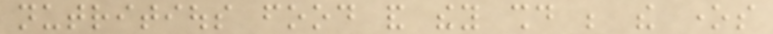nutritious food and they should be the ones
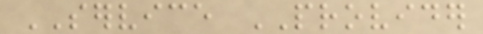SERVICE PROVIDER
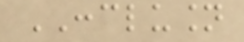CONCLUSION
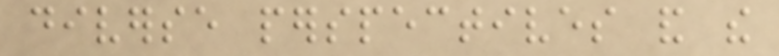diverse perspectives and the
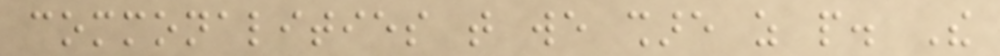commonalities that we share as people. The
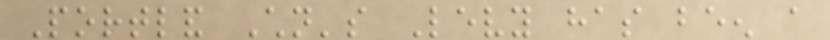Portland Children's Levy has been a
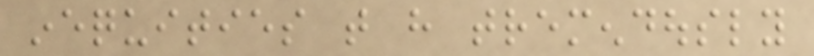inequities that have tremendously
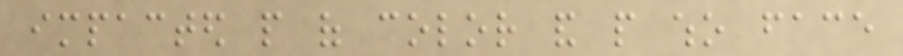impacted people of color and people who face
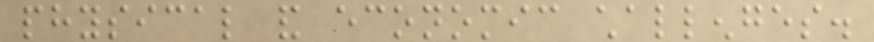physical and economic challenges.
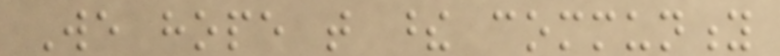We hope that these community
